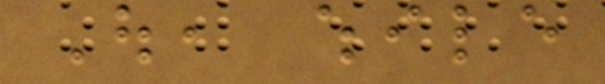Out, while
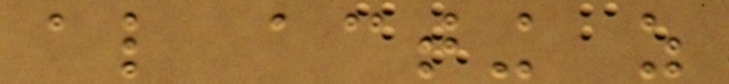also acting as
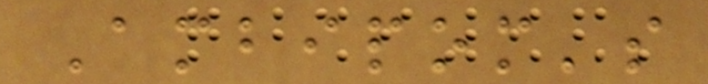Ambipom's
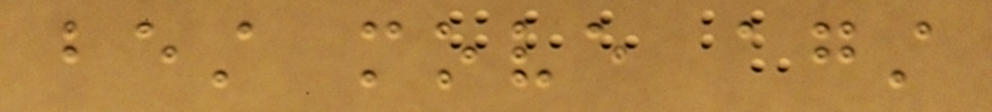best move against
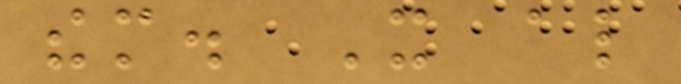them. It also
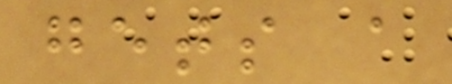gets a
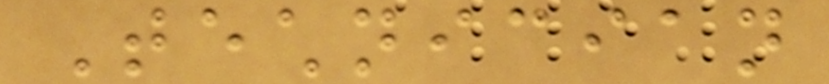Technician
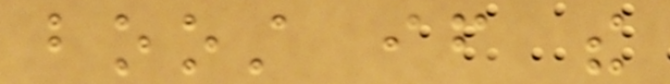boost if the
